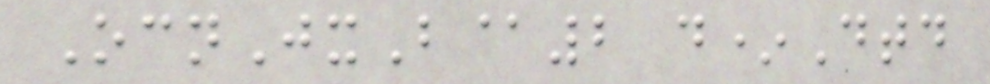OcnJxB@2 d*Dtd
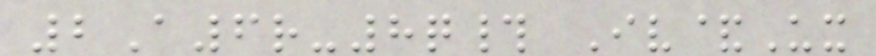2A6r-8q# Iv&Ux
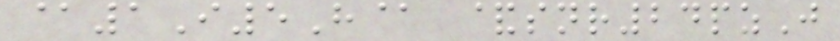@1I5H@ &snr24pzJ
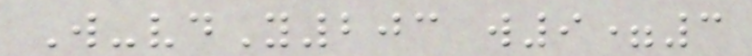W-vdY203 w9=3
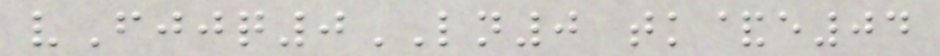vFjjq0LN0 tk&e04
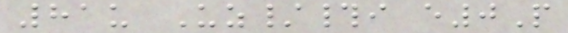81u Uz/#i e0P
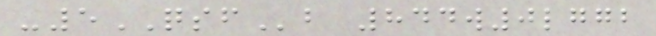-5QSFb 844w0lggb
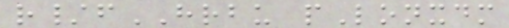r/fHRBU pLonxdm
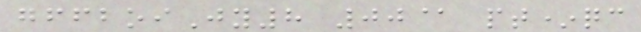gffboiJy8 00@ pt*qc
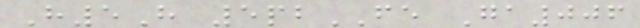H5H 5pbFE Ga006
